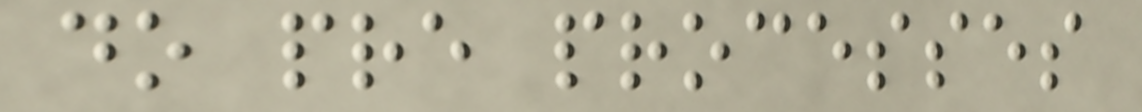do pre processes
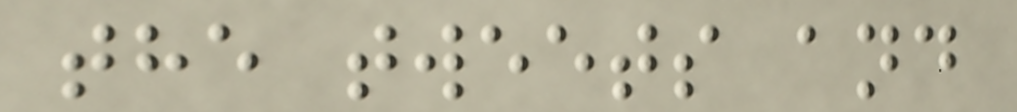the tweets and
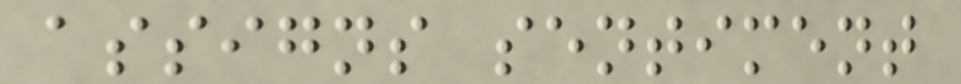assigns sentiment
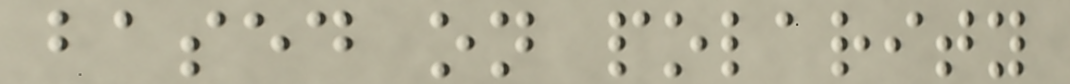based on polarity
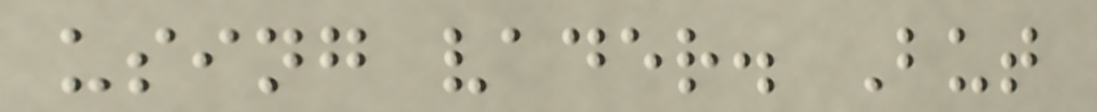using vader. But
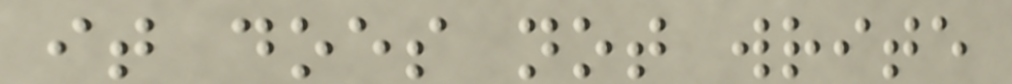it does not write
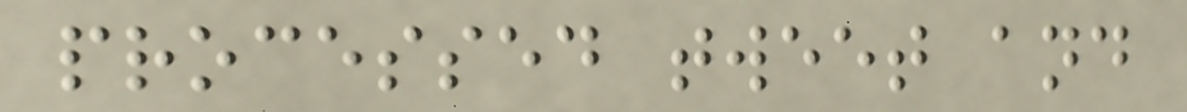processed tweet and
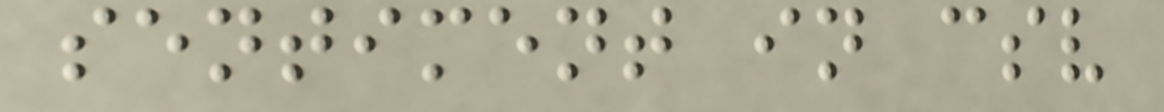sentiment in csv
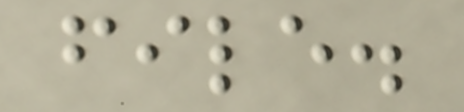file.
